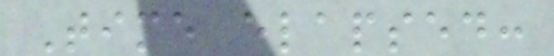Time elapsed:
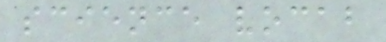science vocab
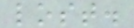lost.
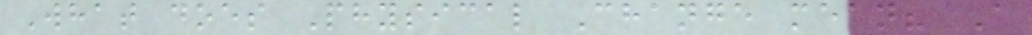What does Physical Change mean? A
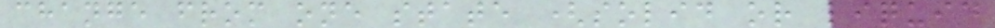change from one state (solid or liquid
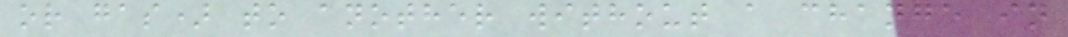or gas) to another without a change in
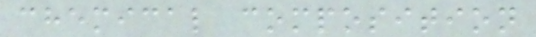chemical composition
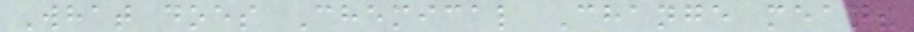What does Chemical Change mean?
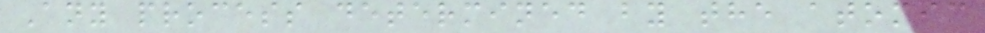Any process determined by the atomic
